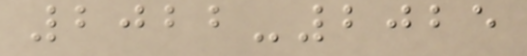2022-2025
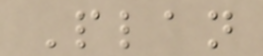Plan
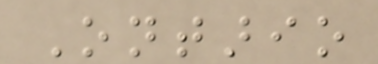Ontario
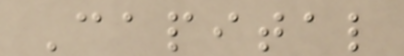Capital
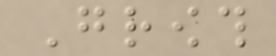Growth
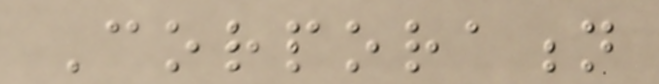Corporation
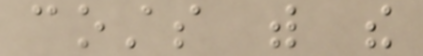costs with the
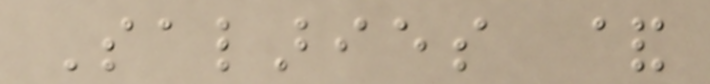Salaries &
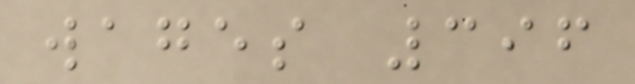wages 396
